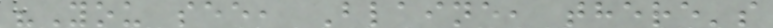"You see, Blaine, there's
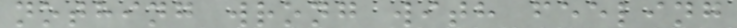nothing wrong with feeling
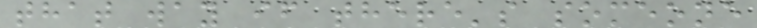that way if there's someone
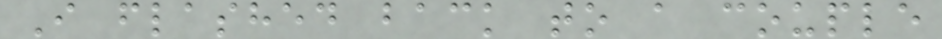I flashed back to a couple
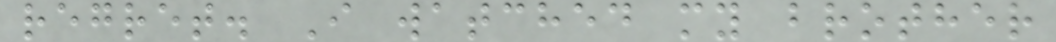regret. I watched my brother
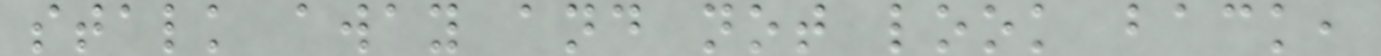stalk away and not look back,
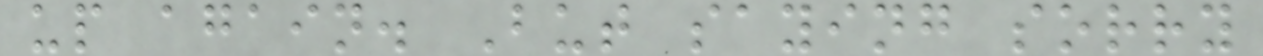up again. But saying sorry
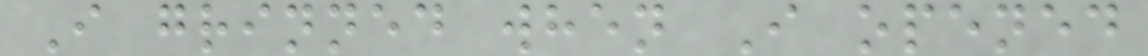I grinned when I opened
